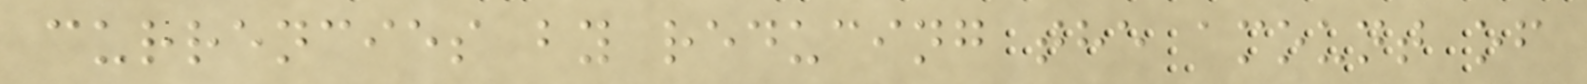currencies by reducing the amount of
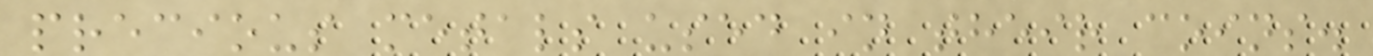precious metals used in their coins.
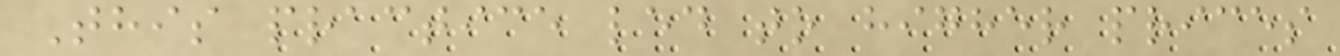This practice led to higher prices
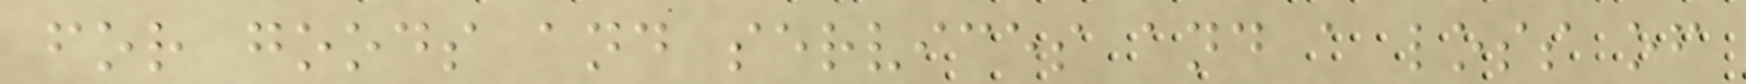for goods and services and a loss of
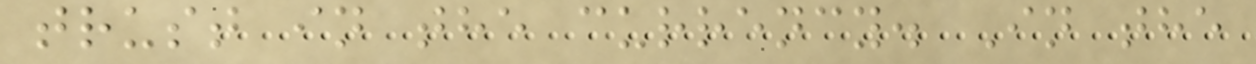trust in the currency. In the
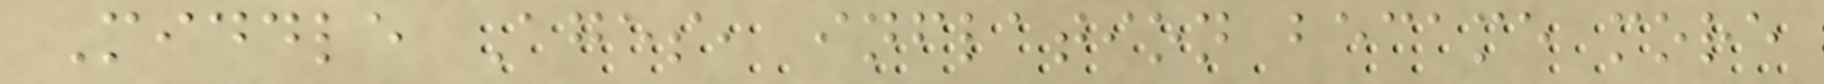Middle Ages, inflation became more
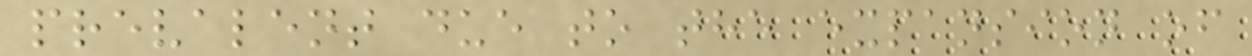prevalent due to the expansion of
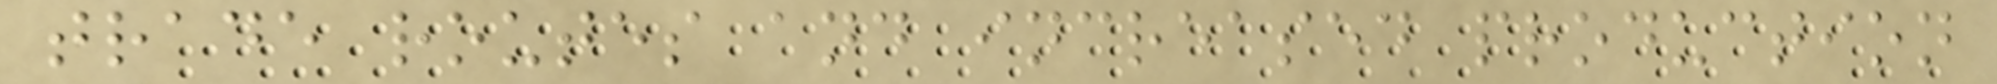trade routes and increased production
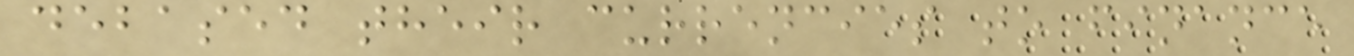debased their currencies to finance
